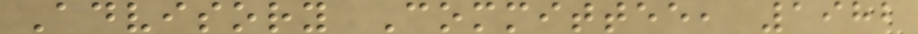Advisory Committee, 1982
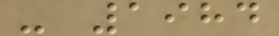- 1984
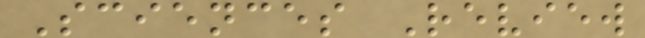Sciences Review
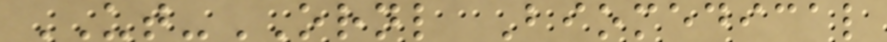UT-ORNL Biomedical
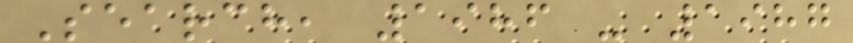Search, 1986 - 1987
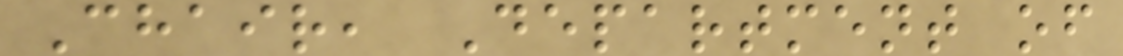Chair, Department of
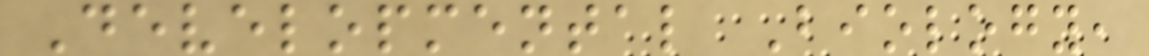Developmental Biology,
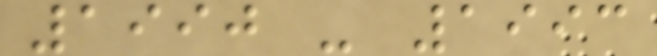1990 - 1993
